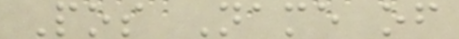Pos Name of
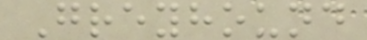Greyhound
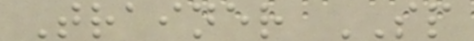Trainer SP
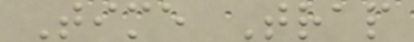Time Trap
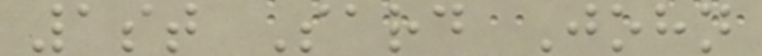1st Sard John
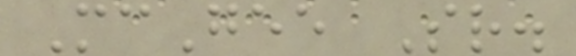McGee Sr.
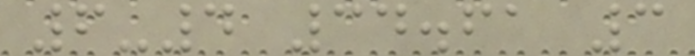6-4 34.61 3
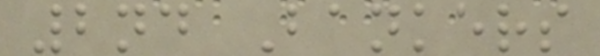2nd Bankers
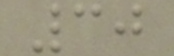30
